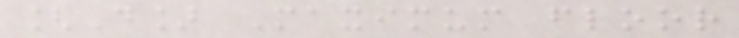[D] Maximum floor
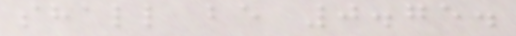shall be 0.75.
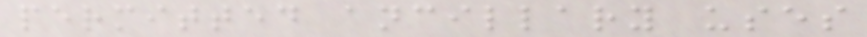permitted ancillary uses
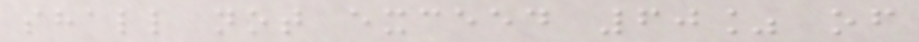shall not exceed 60% of
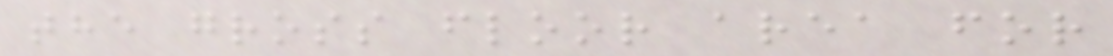the gross floor area for
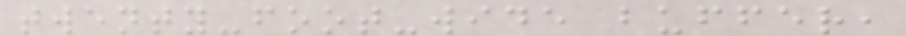twenty-foot-wide buffer,
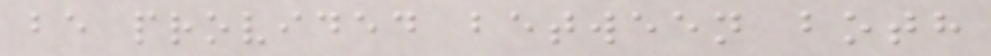be provided between both
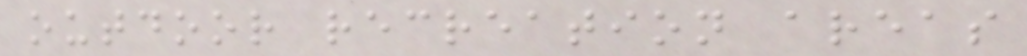outdoor recreation areas
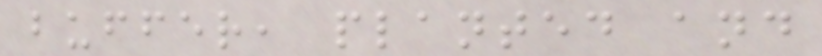buffer, planted and
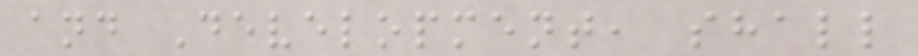and Development, shall
